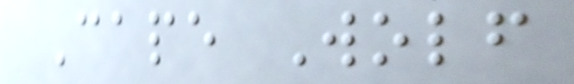Cape Wolf
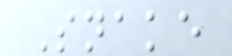Snake
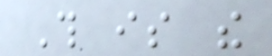This is the
